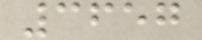3657
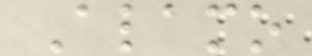Alamo
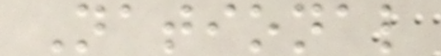National
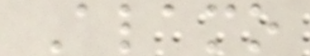Alamo
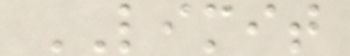LIMIT
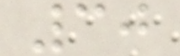30
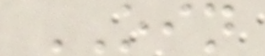OIN
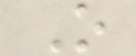O
